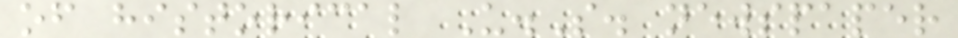of historical U.S. newspaper
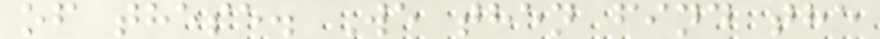of these. We then find the
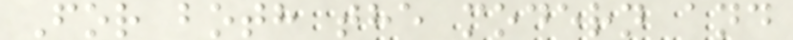For both the modern and
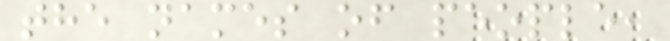the names of people,
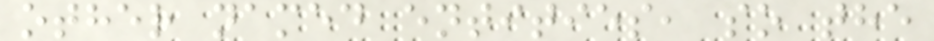other named entities, so the
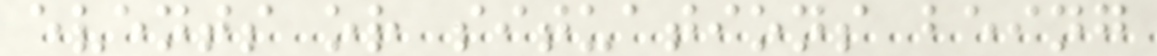events or situations being
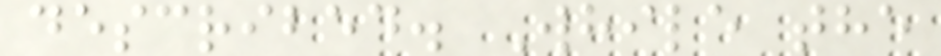described. While the
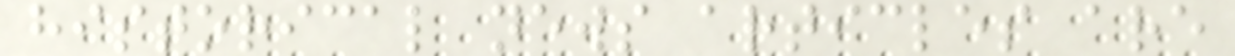historical news articles are
